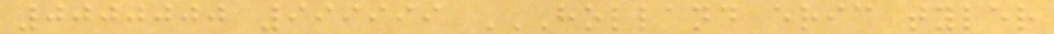0000000 999999 HOLLAND ERIC TYLER
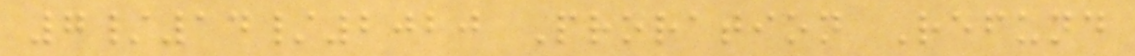7/14/2020 Proration Refund
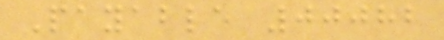Payable 00082
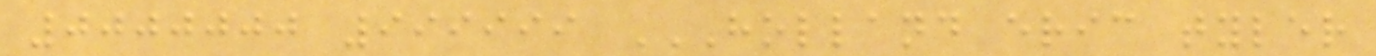0000000 999999 HOLLAND ERIC TYLER
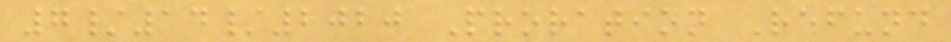7/14/2020 Proration Refund
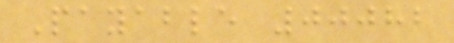Payable 00082
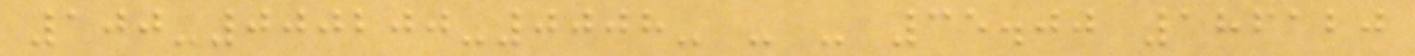100-000200-0008- - - 35.00 186120
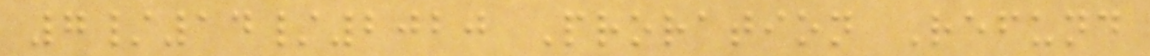7/14/2020 Proration Refund
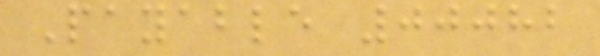Payable 00082
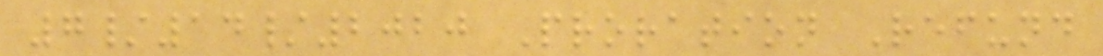7/14/2020 Proration Refund
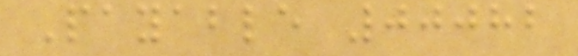Payable 00082
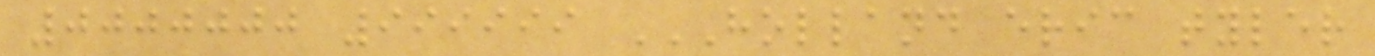0000000 999999 HOLLAND ERIC TYLER
